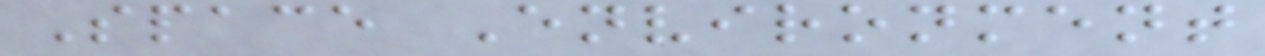Space Environment
